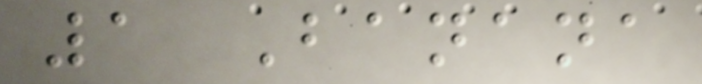1 Banana
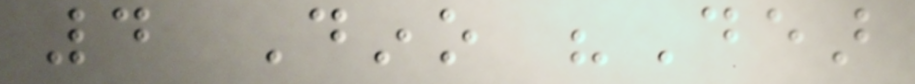4 Dino "Dear
